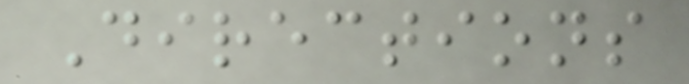Directions
